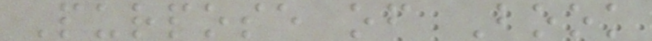Purpose of Book
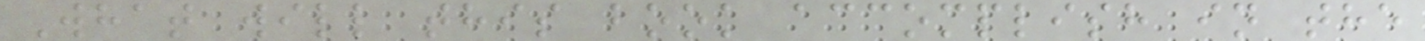What will this book accomplish in the
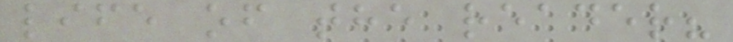life of the reader?
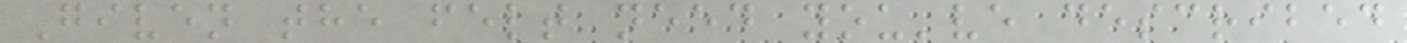Given the felt need you've described
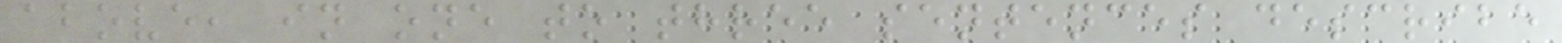above, in one to three sentences describe
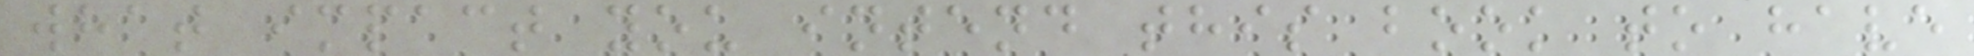what impact you intend this book to have
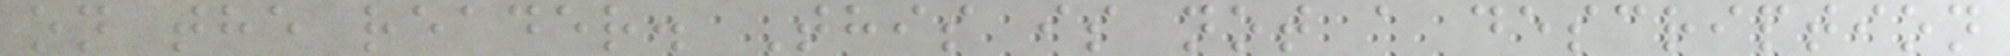on the reader. This is not a description
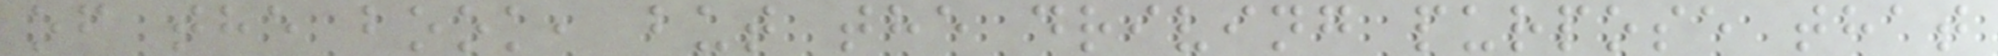of the book, but the driving purpose that
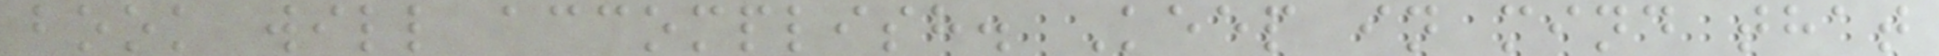book will accomplish. Keep in mind that
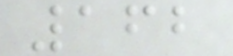162
